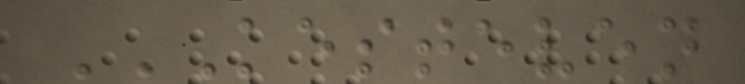KESTEVEN
